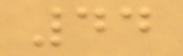44
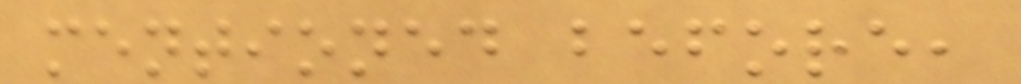mentioned before,
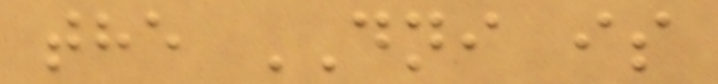the DNI is
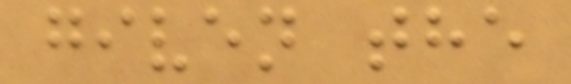given the
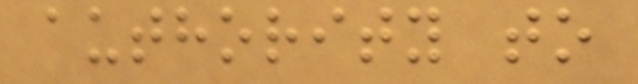authority to
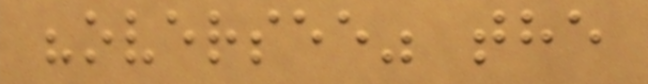"oversee" the
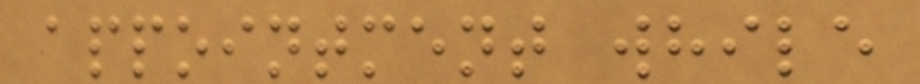appointment while
